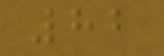82
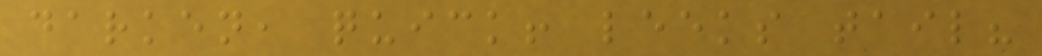darken, quick! leeks tail?
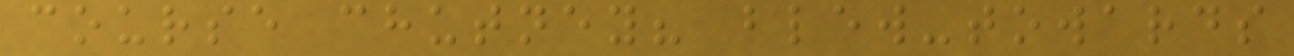course chutney? blew-towards
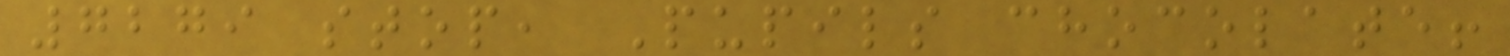7279 stop, Pupils chocolate!
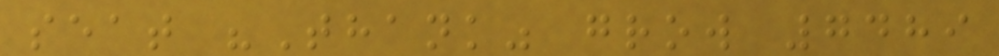seat "Thank" grow 7489
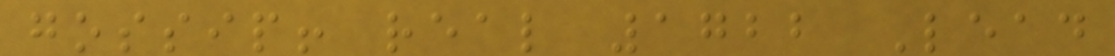gossip! real 1722 Lead
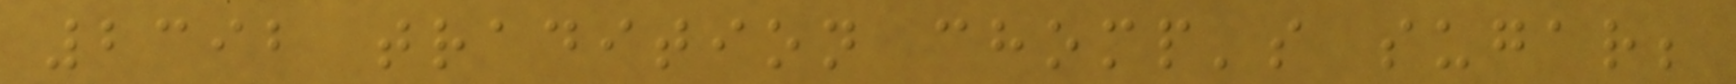2392 tradition chomp's sugar;
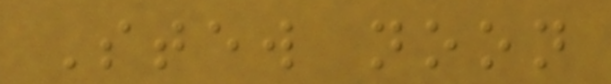Stew noon
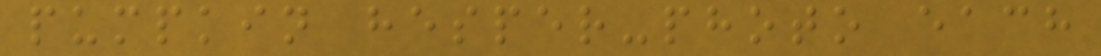pumpkin hesper-photo each
